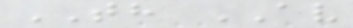TH AV
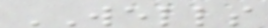WELLS
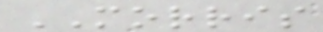MORRIS
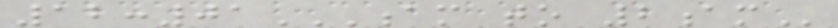12:01AM TO 2AM
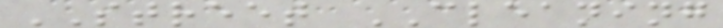STREET CLEANING
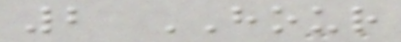2 HOUR
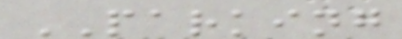PARKING
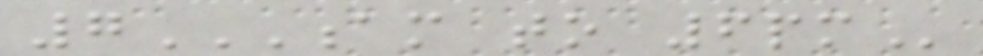7AM TO 6PM
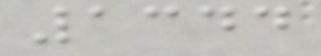1344
